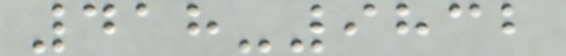418-9832
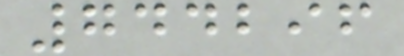744296
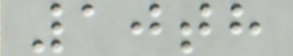10th
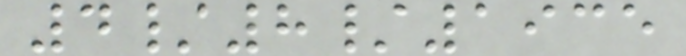4/8/1935
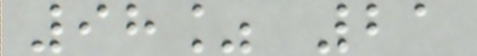98% 21
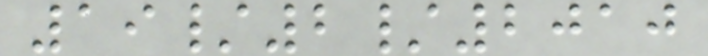19/2/2010
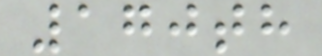170th
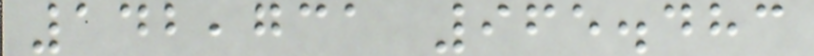142,731 965.483
